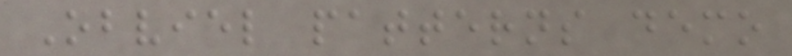Obviel patterns demo
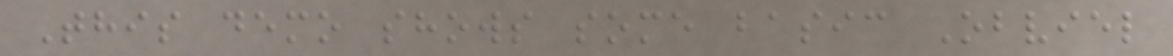This demo shows some basic Obviel
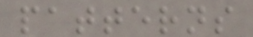patterns
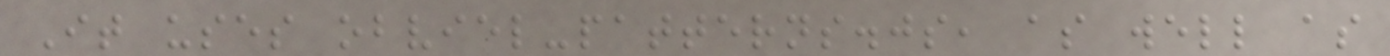It uses obviel-patterns.js, as well as
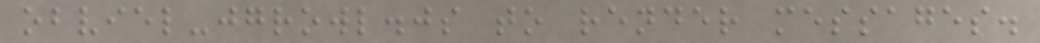obviel-jgrowl.js to render messages.
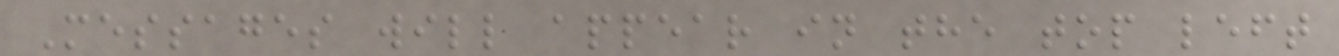Messages will appear in the top left
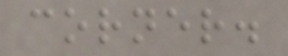corner.
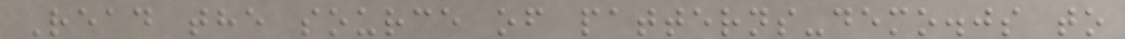Read the source of patterns-demo.js to
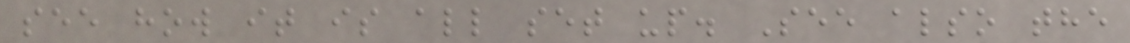see how it is all set up. See also the
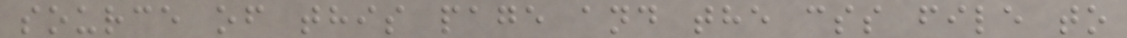source of this page and the css file to
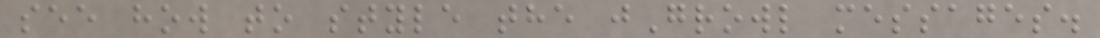see how to style the jGrowl messages.
